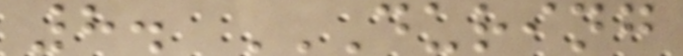8. DURING
